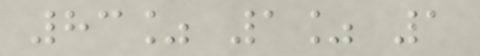83% 1% 1
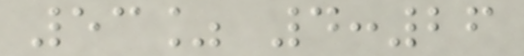53% 4:26
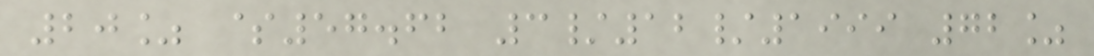20% $57.62 3/12/1999 72%
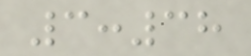3:38
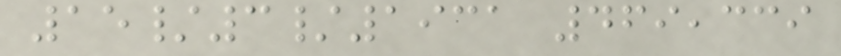15/3/1931 469,339
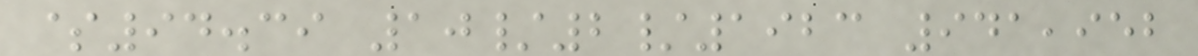$94.39 10/2/1923 941,952
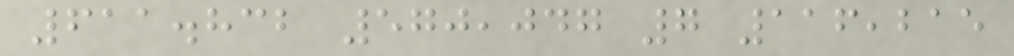611.832 570,047 7 116,215
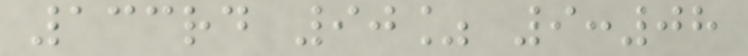133rd 90% 9:08
